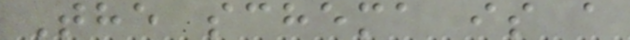The schema is a
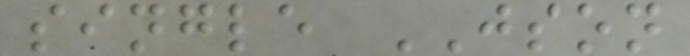single JSON
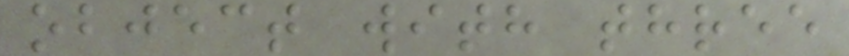object with three
